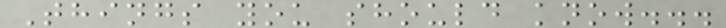Things you should know...
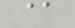@
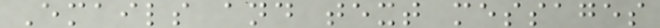Emails and text messages
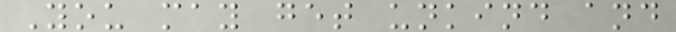You may get unkind and
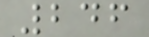246
